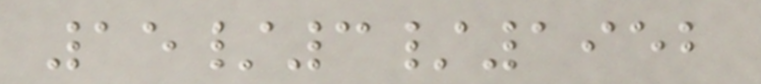15/3/1952
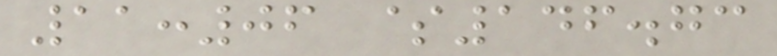11:06 $146.73
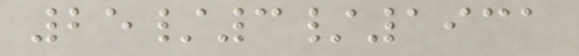25/3/1931
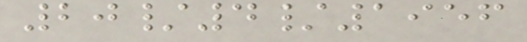20/4/1956
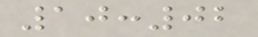10:02
